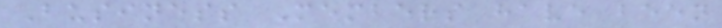Business Members have been
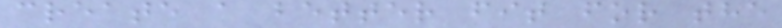create a better fit for the
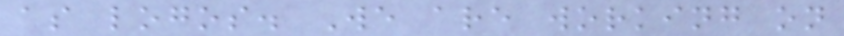as logos. We are working on
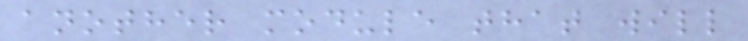another module that will
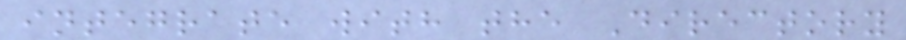integrate with the Directory
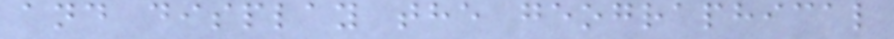and display the geographical
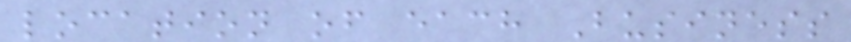location of each Business
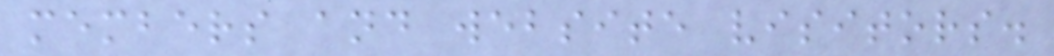members and website visitors.
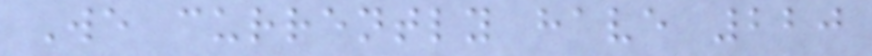We currently have 220
